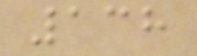138
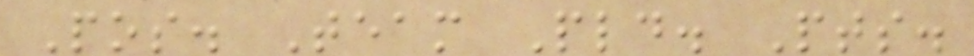Pos. Team Pld. Pts.
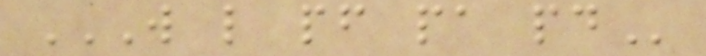W L PF PA PD
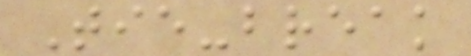Tie-break
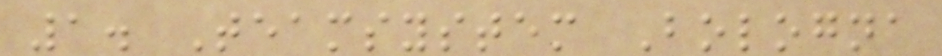1. Teamsystem Bologna
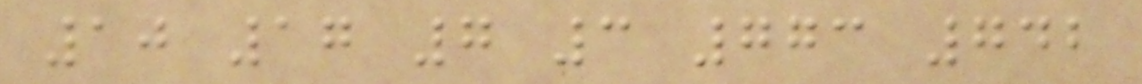10 17 7 3 773 742
